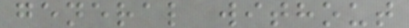general without
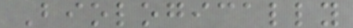Biologically
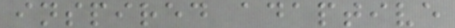inspired adaptive
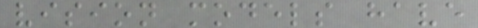vision models have
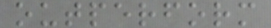outperform
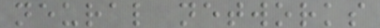neural networks
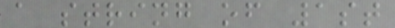a string of 1st
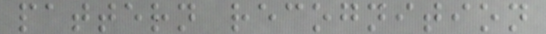pattern recognition
